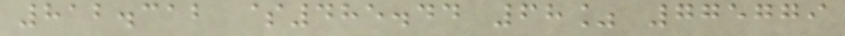812.312 $485.44 68% 775779
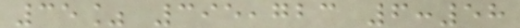35% 395,723 6:58
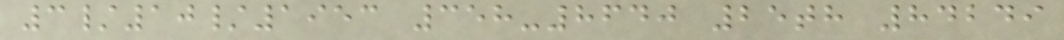3/10/1953 358-8640 25th 84249
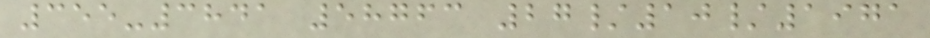355-3841 58763 27/10/1971
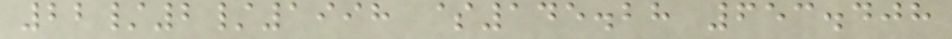22/2/1998 $145.28 653.408
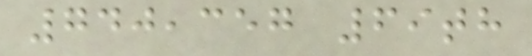740,357 69th
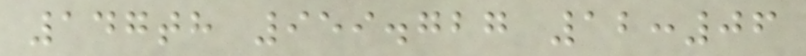147th 959.727 12:06
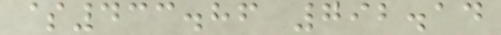$433.86 792.14
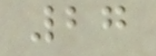27
